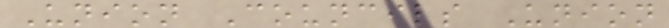Union Councils Union
